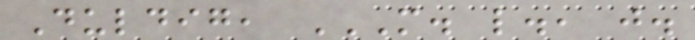Duldig, M. L., J.
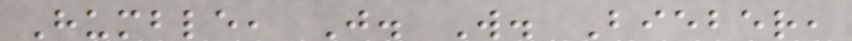Humble, J. W. Bieber,
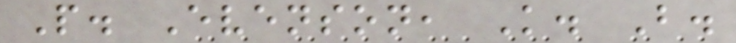P. Evenson, K. B.
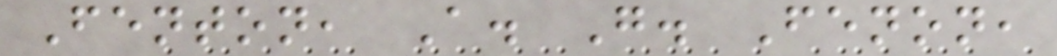Fenton, A. G. Fenon,
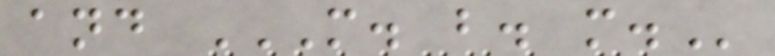and M. B. M.
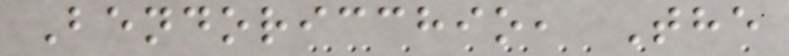Bendoricchio, The
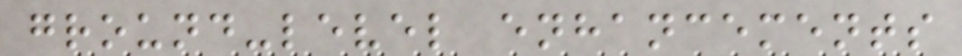ground-level enhancements
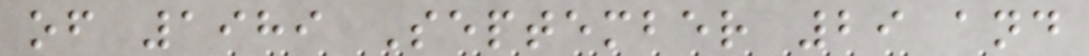of 1989 September 29 and
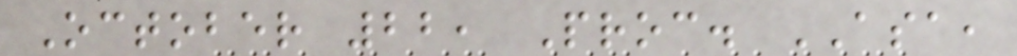October 22, Proc. ASA,
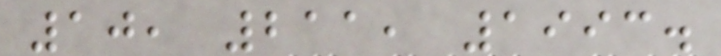10, 211, 1993.
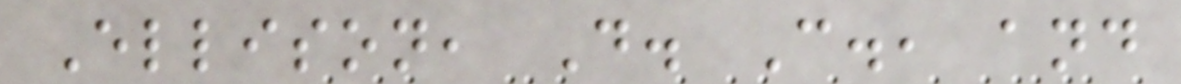Ellison, D. C., and
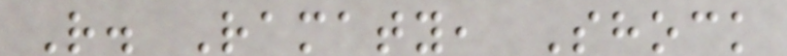R. Ramaty, Shock
